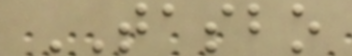TASBO
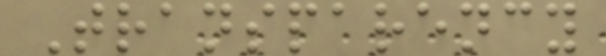Transparency
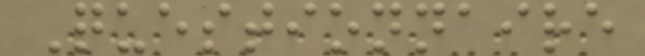Questionnaire
